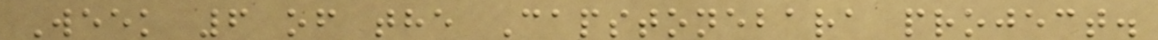Week 6 of the Capstonebara project.
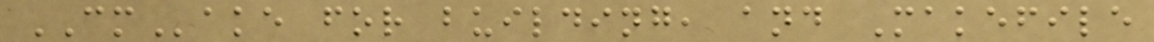CMake for building, and Makefile
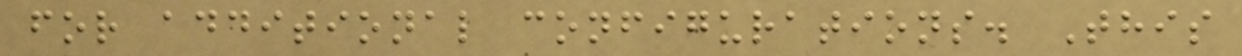for additional configurations. This
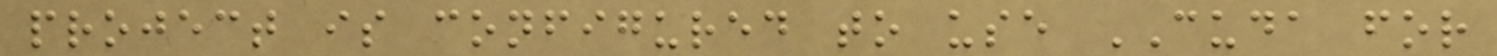project is configured to use CUDA for
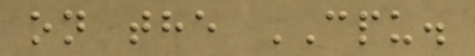on the CPU.
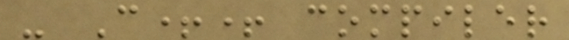- C++ compiler
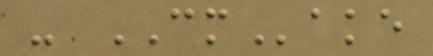- CMake
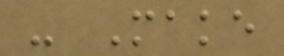- Make
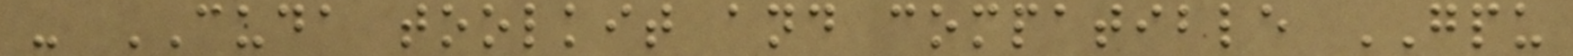- CUDA toolkit and compatible GPU
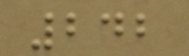242
